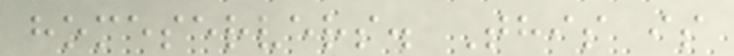homeservers. This is
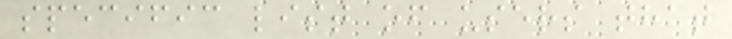specific list of users that
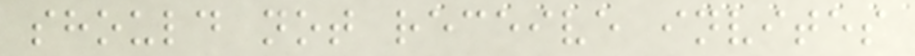should not receive invites
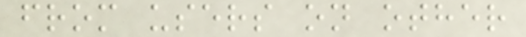from users on other
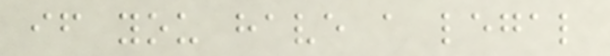if you have a legal
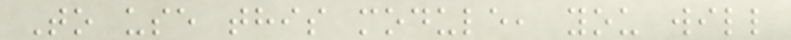To use this module, you will
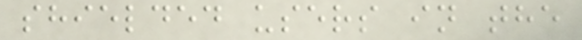shielded users in the
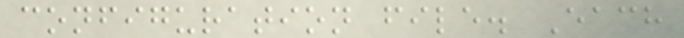configuration file. Each
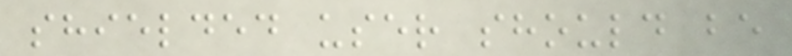shielded user should be
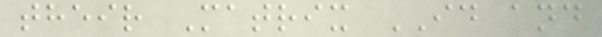their Matrix ID and
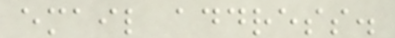email address.
